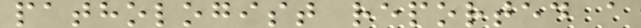pathologist reported a
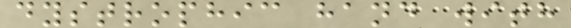dystrophic hand with
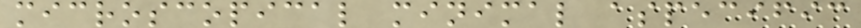microscopical minimal aspecific
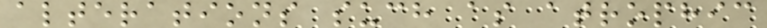alterations such as atrophic
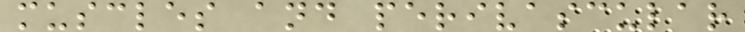muscles and perivascular
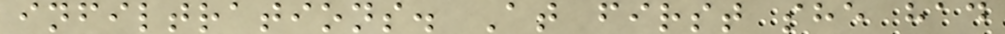infiltrations. At first she had
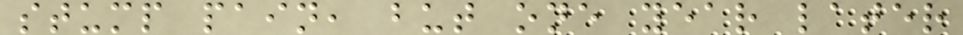stump pain, but one year later
